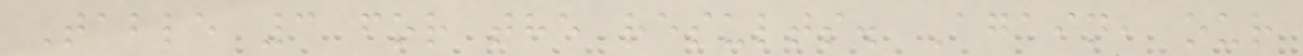Table 3 for the results. Again, our
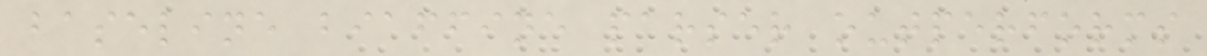baseline biaffine parser outperforms
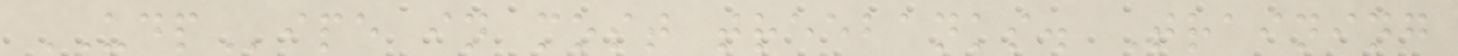UDPipe in most treebanks. Training
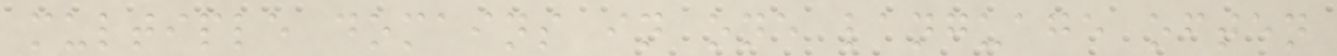multiple domains in one language often
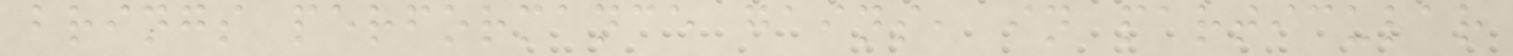brings performance gains, in particular
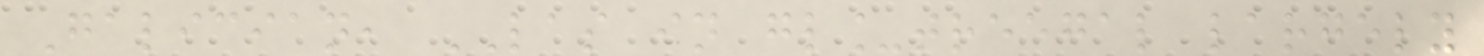Galician, LAS in gl_treegal largely
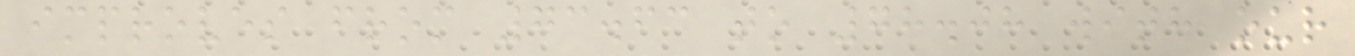improves from 73.63 to 78.08 with our
